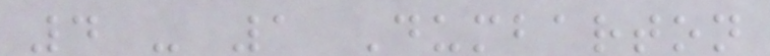4 - 1 Dumbarton
